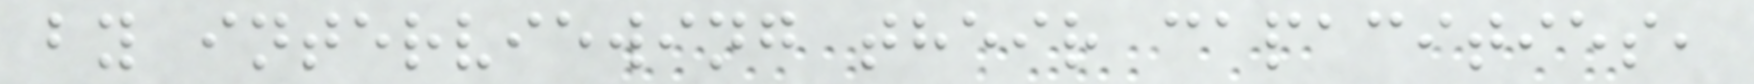by interviewing their capacities,
